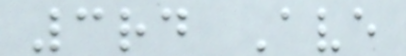3rd Ave
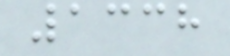1338
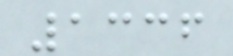1336
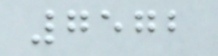7572
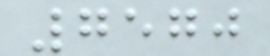7570
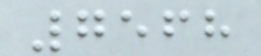7568
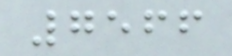7566
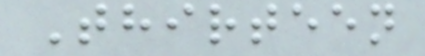Thirteen
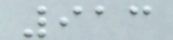913
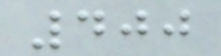400
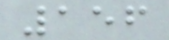156
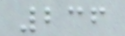236
